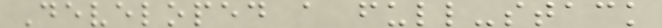Developed a full-stack
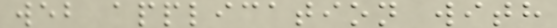web application with
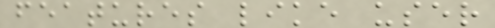features like user
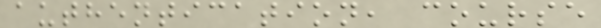authentication, course
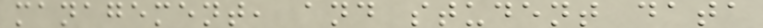management, and student data
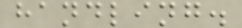handling.
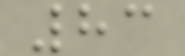83
